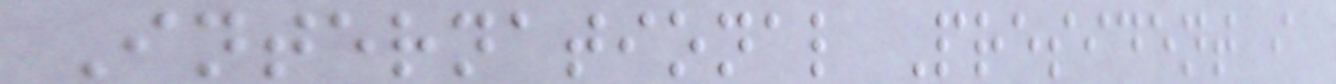International President i
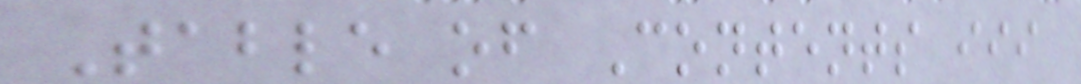Table of Contents iii
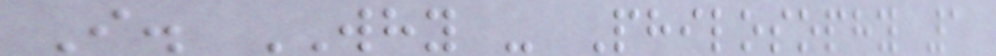I. WHY - Philosophy 1
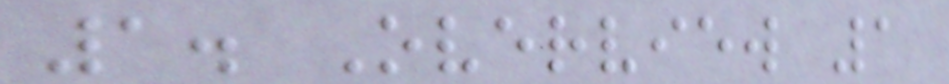1. Overview 1
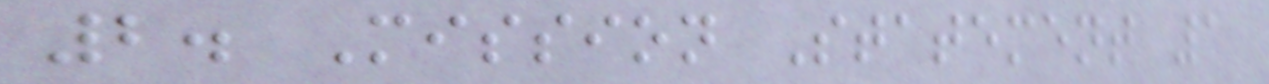2. Mission Statement 1
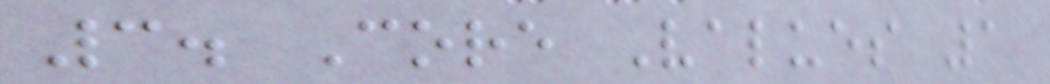3. Core Values 1
